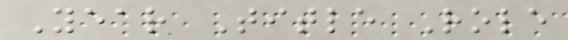Year Title Role
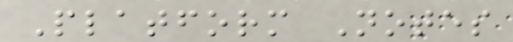Platform Notes
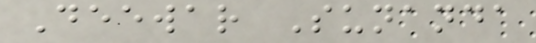Deewar Sunanda
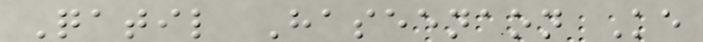Qatil Haseenaon Ke
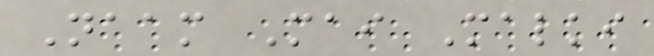Naam Mai Malki
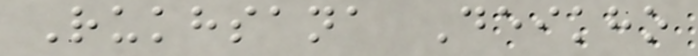Rukhsana Deikho
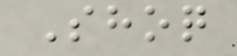Shoq
